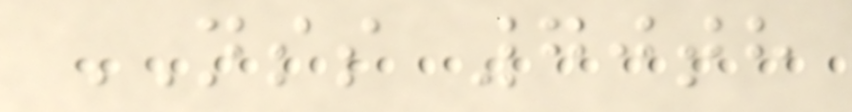NSS 70th
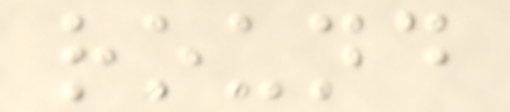round
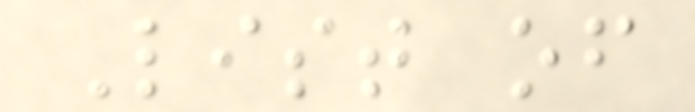List of
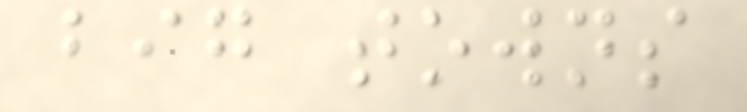big towns
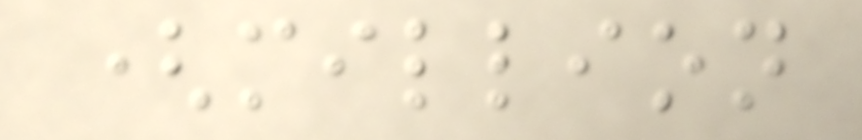(million
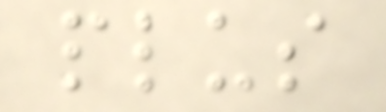plus
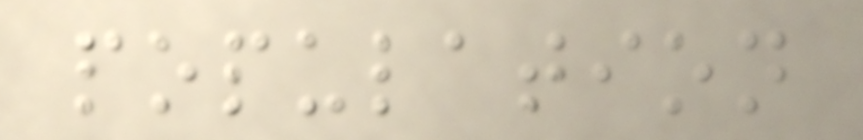population
